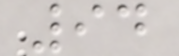94
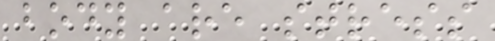body are stress
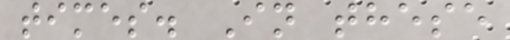times. In these
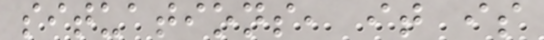situations, it is
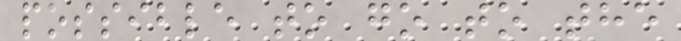possible to go to the
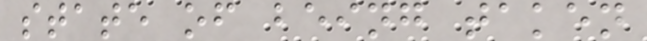state of being taken
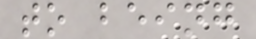to being
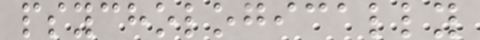psychologically
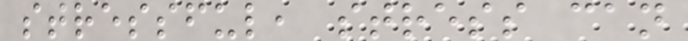stressful, stress can
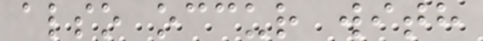also occur with
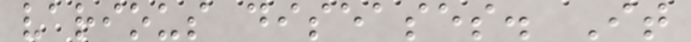various diseases. It
